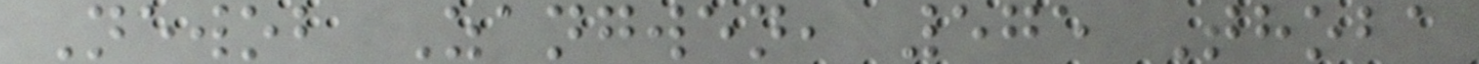Newob Zangwen, 575 Thoba
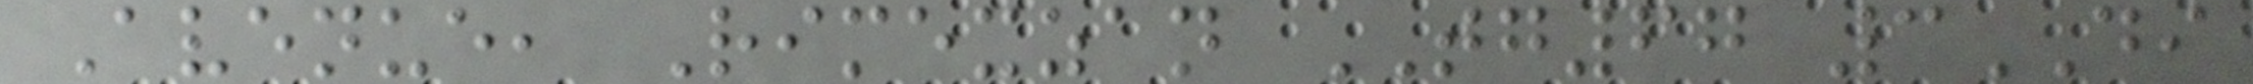Avenue, Rimexzan TG67 3DI
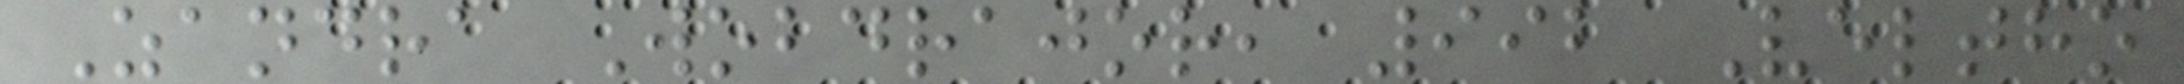Zandra Wobdrajor, 992 Veltho
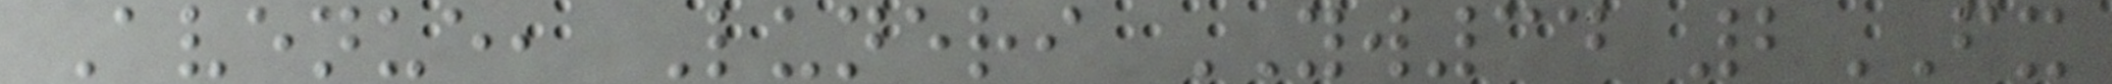Avenue, Luneri YW34 2FX
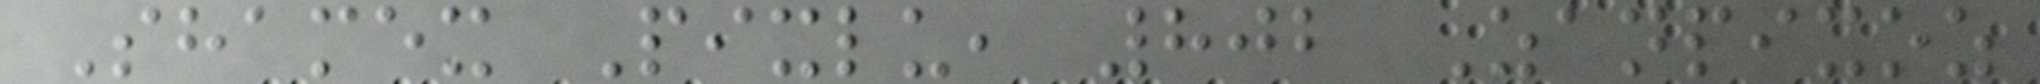Shamex Pixlu, 802 Zanpixoz
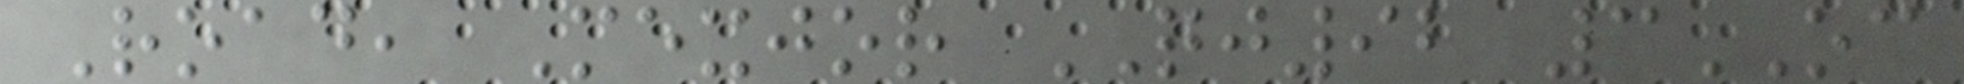Road, Mexjor QJ92 3OC
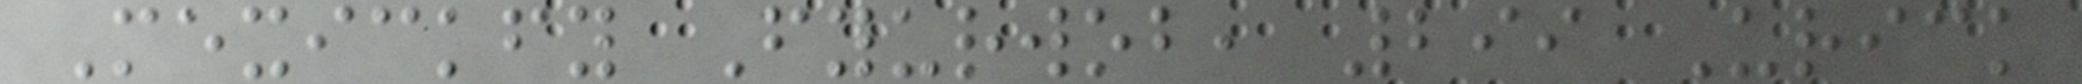Mexickfy Fyurwob, 299 Urick
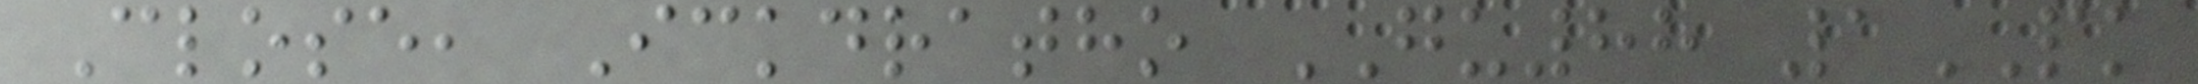Close, Ickdratho GU88 1PK
